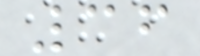36
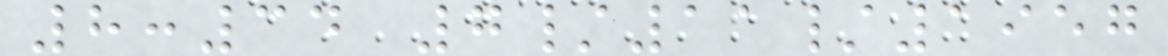8:34 7/11/1957
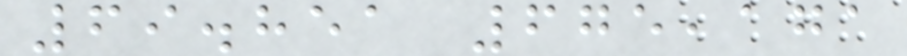69.851 675,171
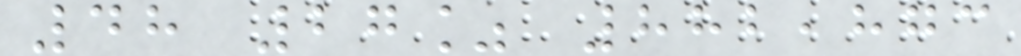48 27% 882,873
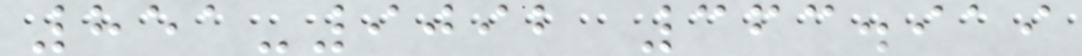851-9092 363.919
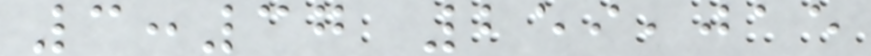3:37 259,015
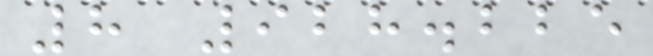8 928.225
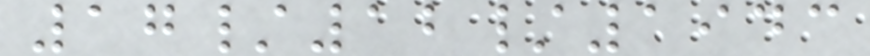17/12/1943
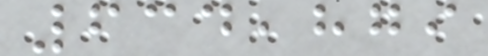634,879
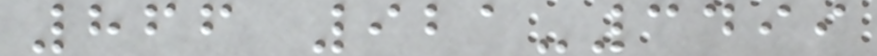866 921-3499
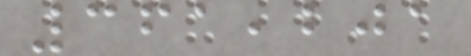361,201
